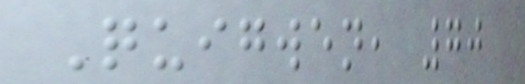Quigwen, 70
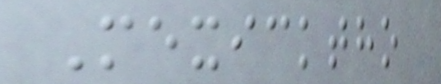Mexicktho
